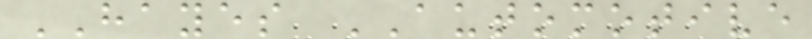HAYES AUTOMOTIVE
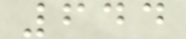644
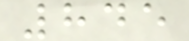845
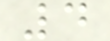4
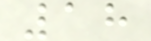18
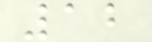12
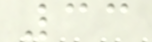33
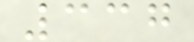337
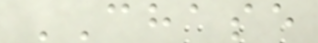CHASE
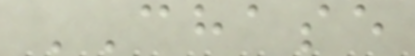CHASE
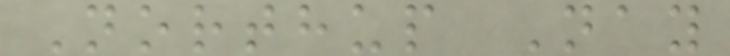Northup Nay
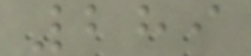289
